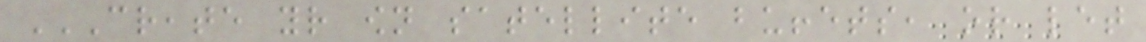CREATE YOUR OWN SATELLITE BUFFETS, OR LET
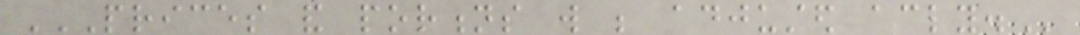PRICES AND PORTIONS WILL BE ADJUSTED ACCORDINGLY.
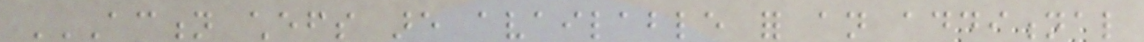ACTION CHEFS ARE AVAILABLE FOR AN ADDITIONAL
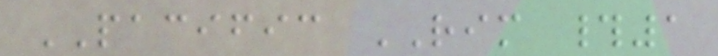PACIFIC RIM #1
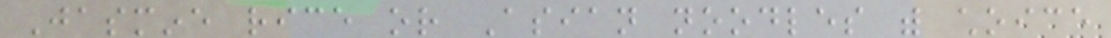Jasmine rice or Asian noodles with choice
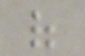of
